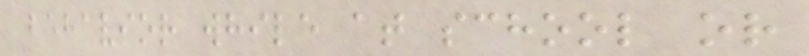behavior while at school or
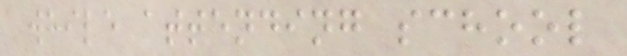while attending school
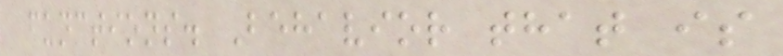functions. Behavior that is
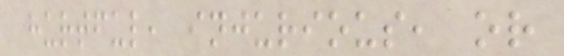hurtful, injurious, or
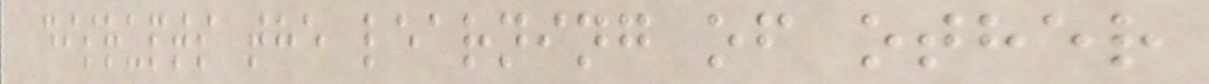disrupts the learning of other
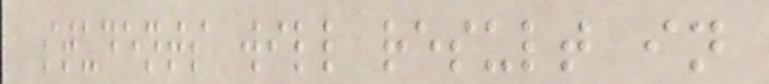students will result in
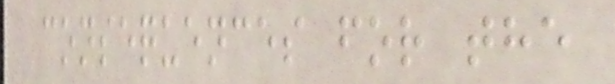consequences for the
